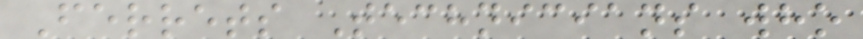Ferrets Technicians who
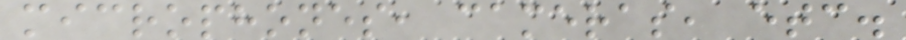microphones, cameras, etc.
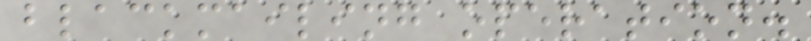blackmailing operation.
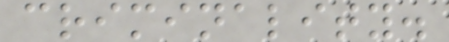criminality.
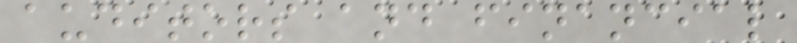auditors and financial
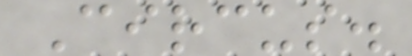Circus.
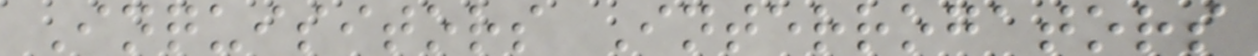Inquisitors Interrogators
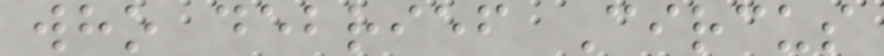who debrief Circus
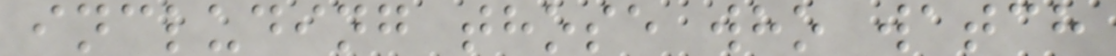including those who watch
